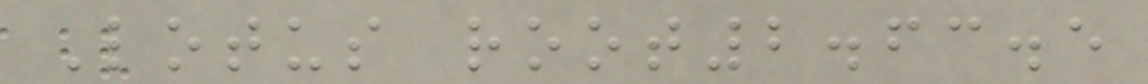Lotus root2.63.5
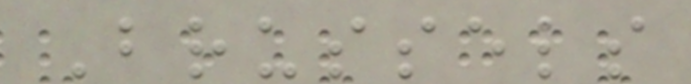Brussels
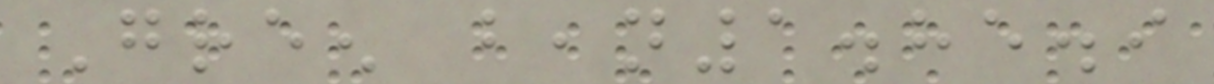Green bean1.85.9
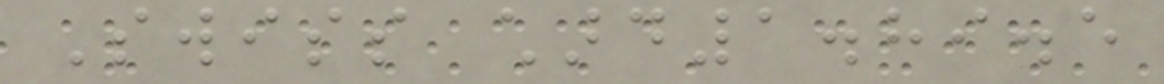Swiss chard1.89.5
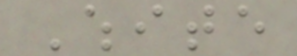White
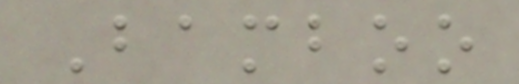Bamboo
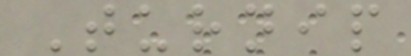Turnip
